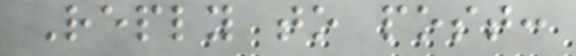Reply to post:
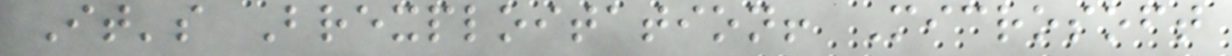It's Brexploitation! Microsoft
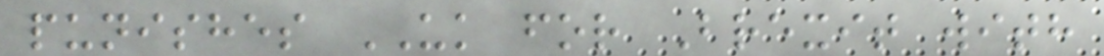punishes UK for Brexit with
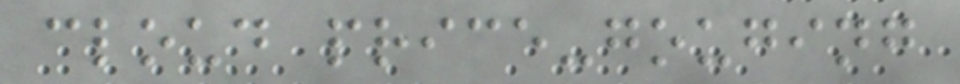cloud price-gouging
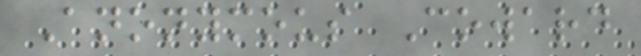Anonymous Coward
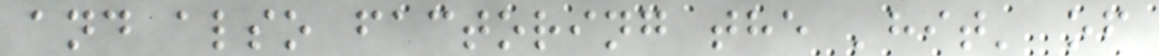and also factoring the 'hit' of
